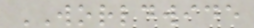WORLDWIDE
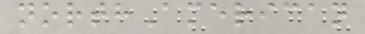northAmerican
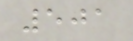501
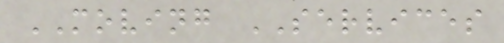MOVING SERVICES
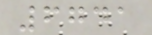6741
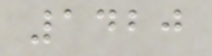1420
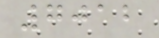7012
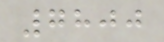7800
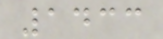1433
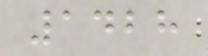1428
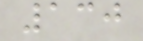130
